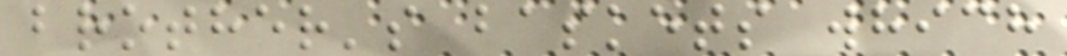brother's baskets which
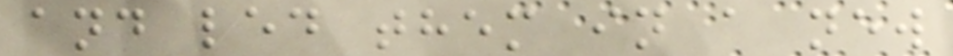and led them in a new
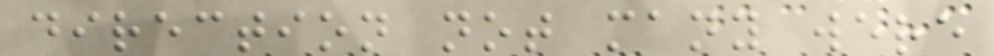direction not many were
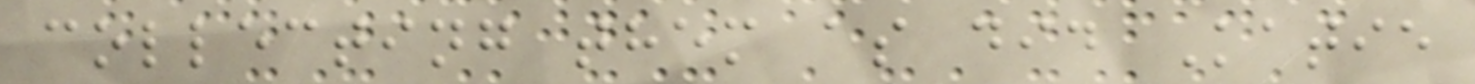collecting them as did Katie
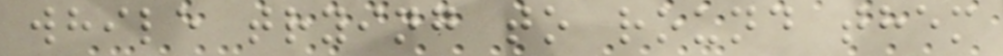while trying to round them
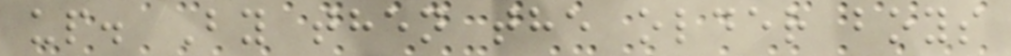up. By then the older boys
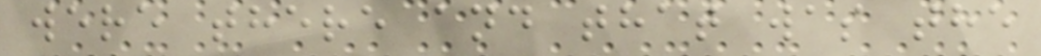were there and that was the
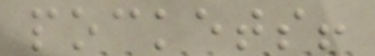pockets!
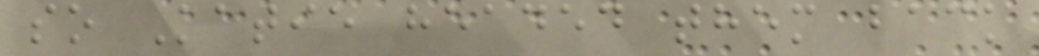so Katie headed them back
